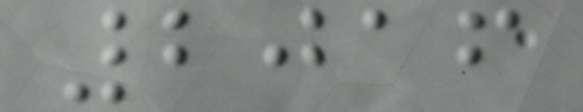2016
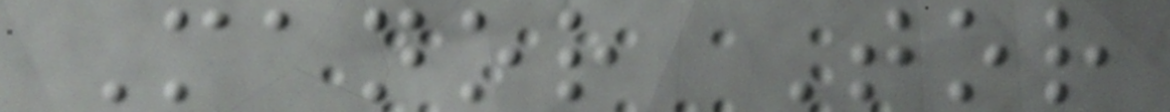Manor Tor
